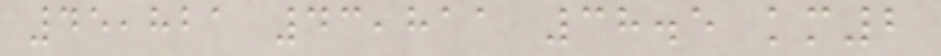45,821 43,811 38.5 km2
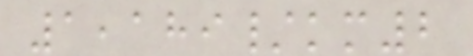1,189/km2
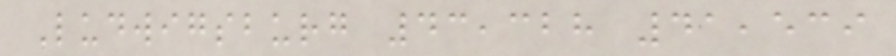Ludwigsburg 43,328 41,539
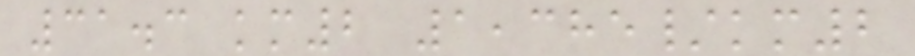31.3 km2 1,385/km2
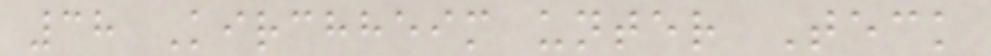38 Kirchheim unter Teck
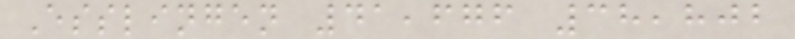Esslingen 41,676 38,802
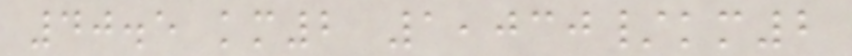40.5 km2 1,030/km2
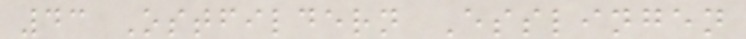43 Ostfildern Esslingen
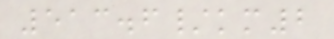513.6/km2
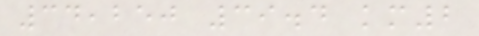34,250 39.4 km2
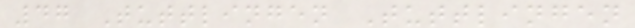47 Tuttlingen Tuttlingen
